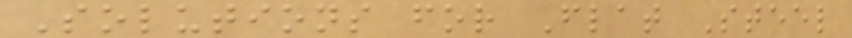Solutions for Flat Steel
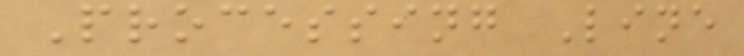Processing Line
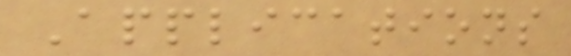Applications
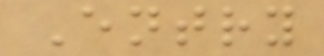Entry
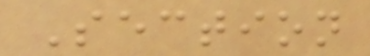Section
